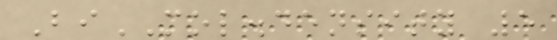BiMOL.density 5
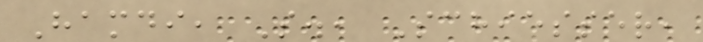Hamdi, S., Schiesser,
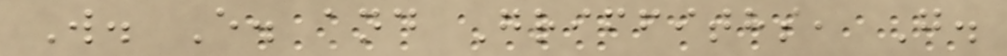W. E. and Griffiths, G.
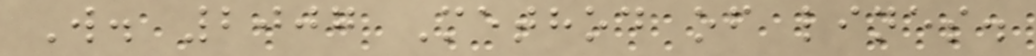W. 2007 Method of lines.
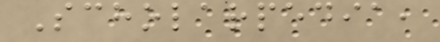Scholarpedia,
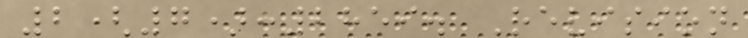2(7):2859. Revision
